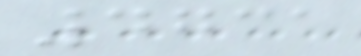4731
